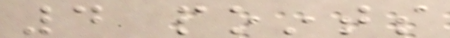4 points
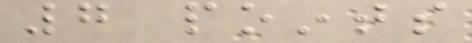7 points
